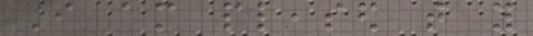I am pleased that you
